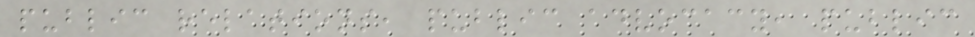public relations, public advocacy, public
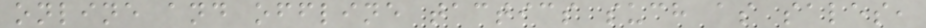online and offline tactics such as sales,
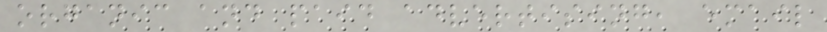organic and paid advertising, email
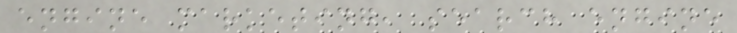engine marketing, search engine
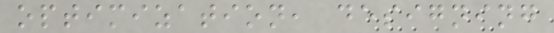optimization, designing
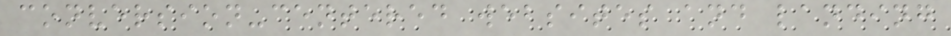conversion-centered websites and landing
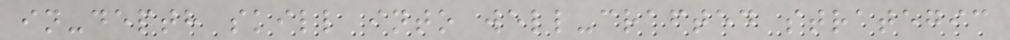in-depth skill into well-crafted strategic
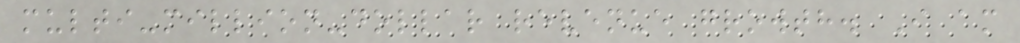multi-million-dollar revenue growth. I am
